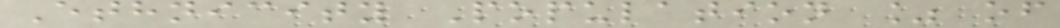Ethnicity Population % of
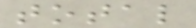total
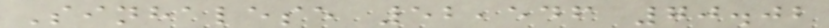Sinhalese 52,546 70.02
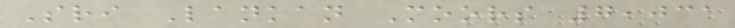Sri Lankan Moors 7,031
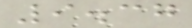9.37
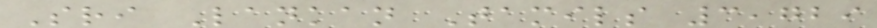Sri Lankan Tamils 3,729
